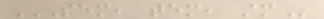SEM, TEM, STM
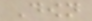Down
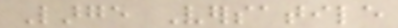Large Versatile
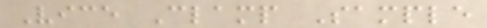Vice Clamp Sample
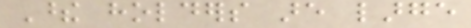These holders are large
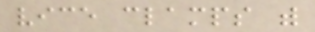vice clamps with
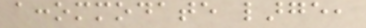accommodate large,
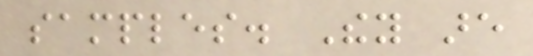samples. They are
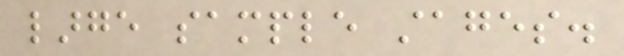large sample stages.
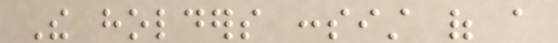The holders consist of a
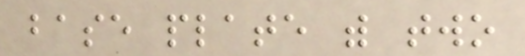base plate with two
